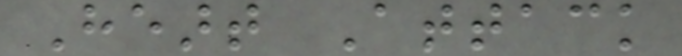Heart Attack
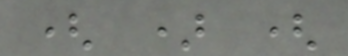( ) (
